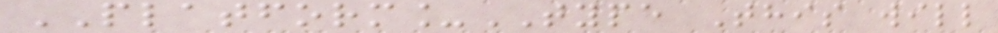PLATFORM_TYPE This will
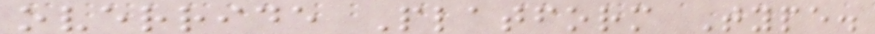override Platform Type.
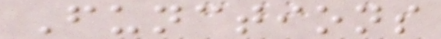Functions
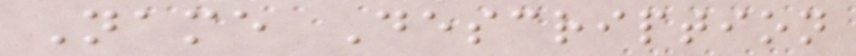Name Description
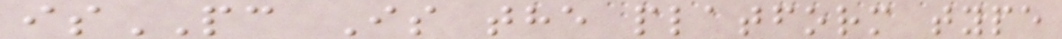isPC Is the platform type
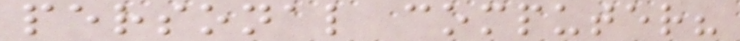personal computer?
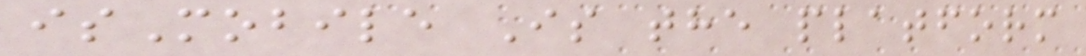isMobile Is the platform
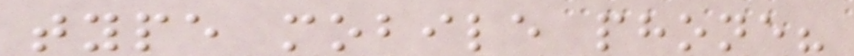type mobile phone?
